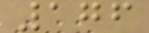176
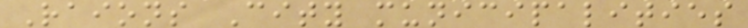Raions City municipalities
